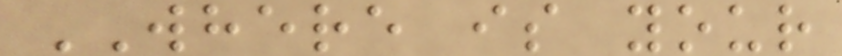WHERE is your
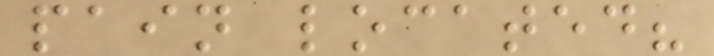pain located?
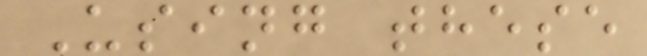Using these
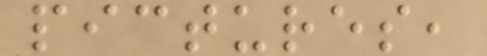pictures,
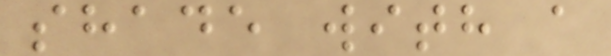shade with a
